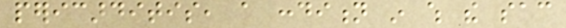pericarditis, a condition in which the sac
